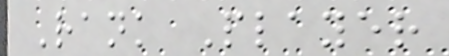Rank Player
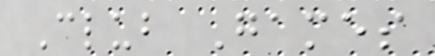Club Games
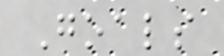Goals
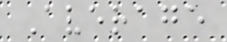Average
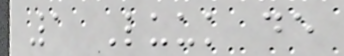1 Luuk de
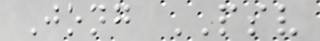Jong PSV
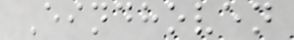Eindhoven
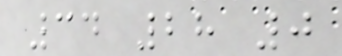34 28 0
